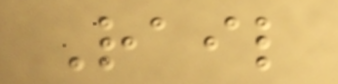Rail
